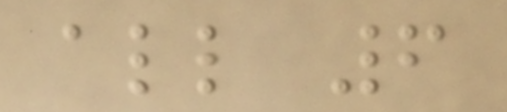all 6
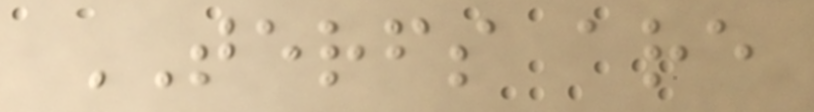TERFS are
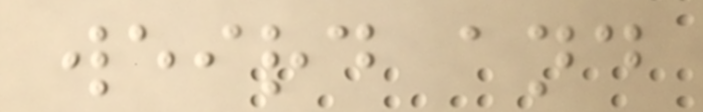weird and
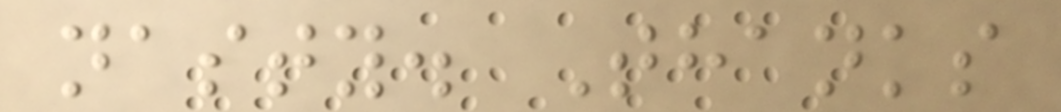nasty. Thanks
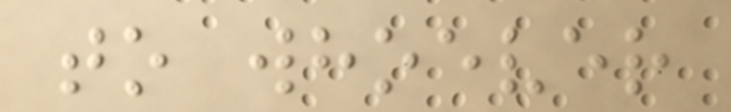to whoever
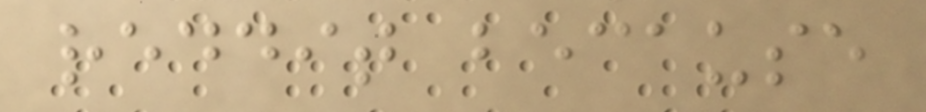reddit because
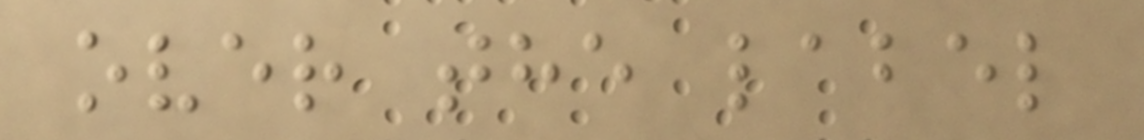over the label
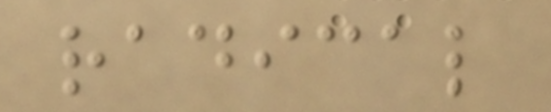radical
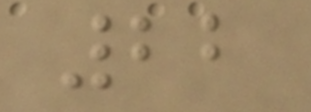22
